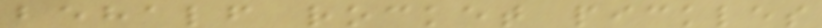behalf rocket pickles
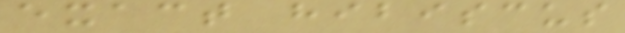exact hibiscus
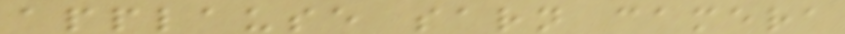applause sarn camera
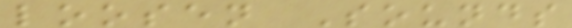loosen Sounds
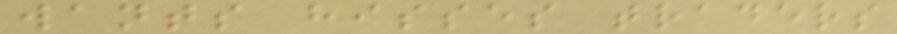wants hisses traders
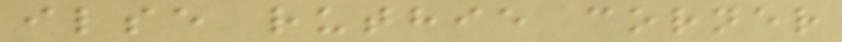ilse ruthie corner
